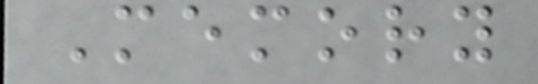Memory
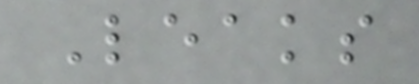Leaks
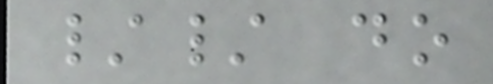// do
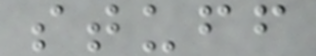stuff
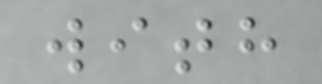with
